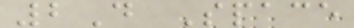2D Space
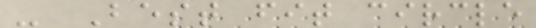- Best fit circle
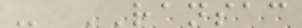- RANSAC
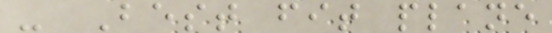- Best fit plane
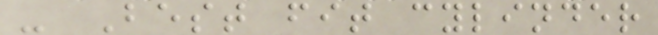- Best fit cylinder
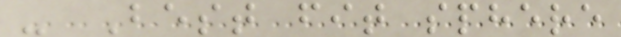- Best fit sphere
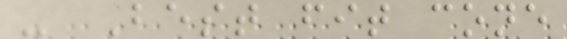- Best fit cone
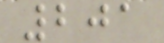201
